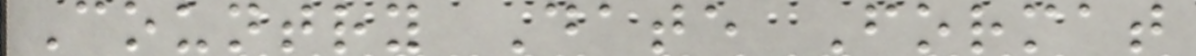Country Date Format
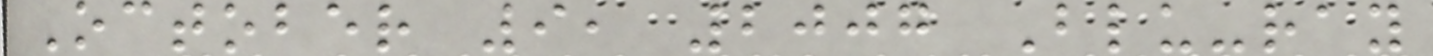October 9, 2007 Blu-ray
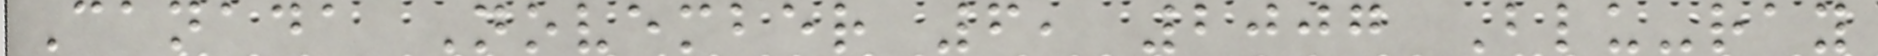Canada November 6, 2007 Blu-ray
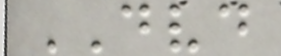DVD
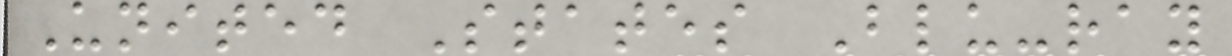United States Blu-ray
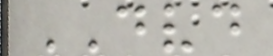DVD
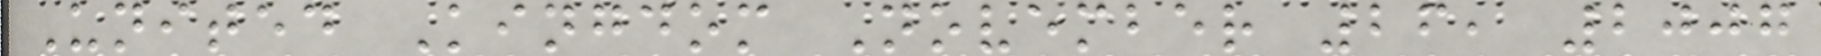United Kingdom November 26, 2007
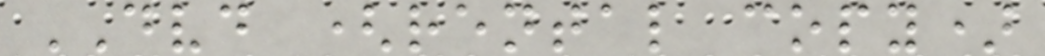DVD (rental copy)
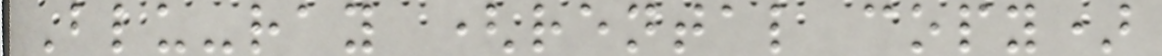Blu-ray (rental copy)
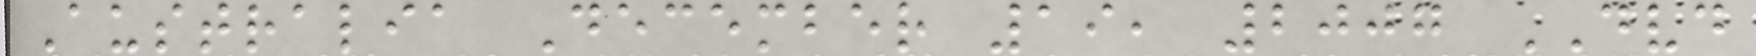Australia December 19, 2007 DVD
